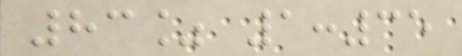83% 1:35
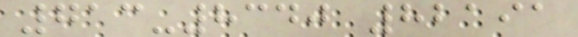713-8340 82191
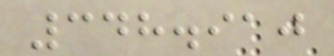348.910
